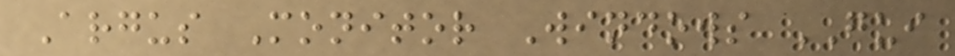Argus Monitor Windows GUI
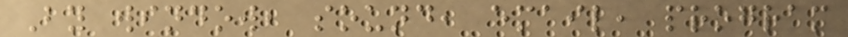By window, sound, email, program
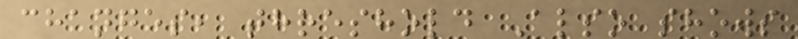changes, threshold Also shows
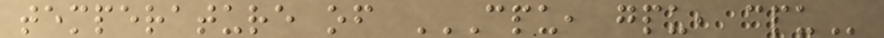temperature of CPU, GPU, CPU
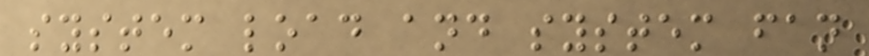system load and system fan
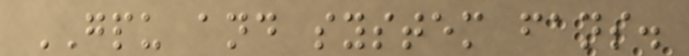GPU and system fans.
